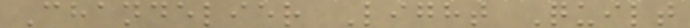Chandelier Light Quilt
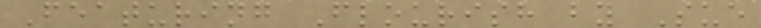Featuring Flourish by Sue
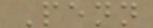Penn
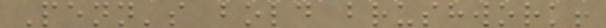Penn's bold brushwork!
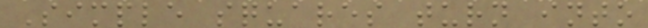Simple squares turn into
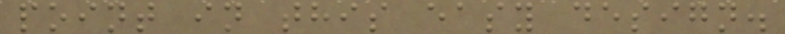point in this easy design.
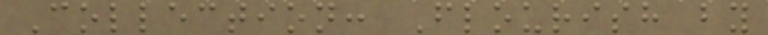Collection: Flourish by
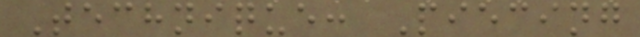Technique: Piecing
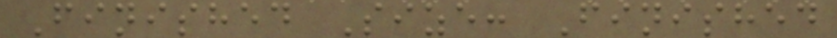Finished Size: Finished
